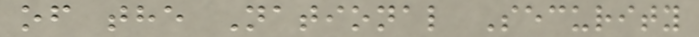of the National Security
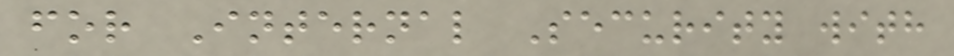for Internal Security with
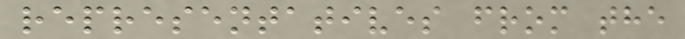representatives from the
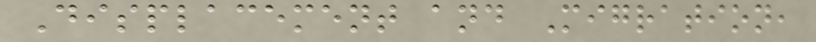Displacement and Migration,
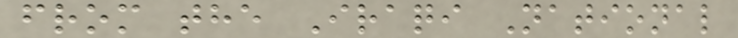from the Iraqi National
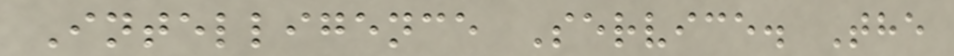Intelligence Service. The
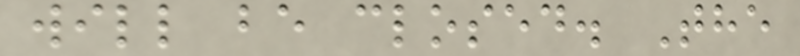will be closed. The
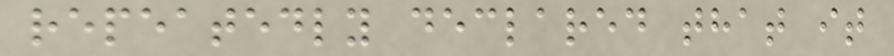repeatedly declared that it
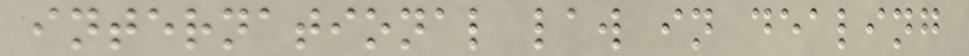international law in dealing
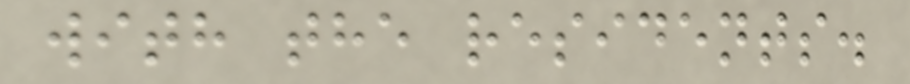with the residents.
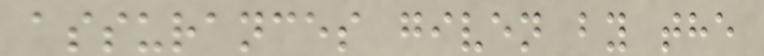assurances given by the
